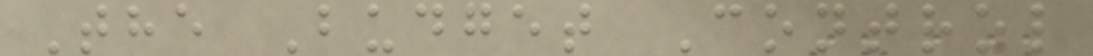The Budget Control
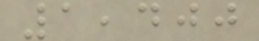1,400
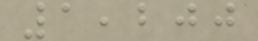1,200
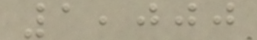1,000
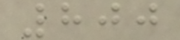800
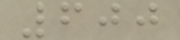600
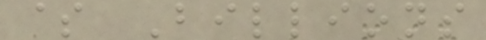$ Billions
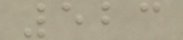523
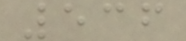536
